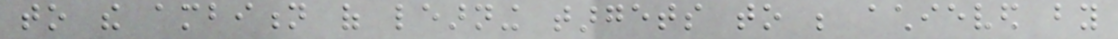to the ambition of learning targets to be achieved by
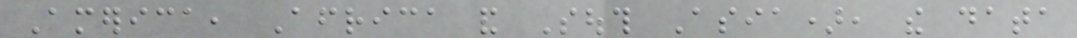America, Africa and South Asia), the data
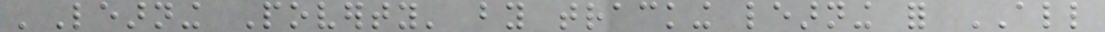'Learning Poverty' by tracking learning for ALL
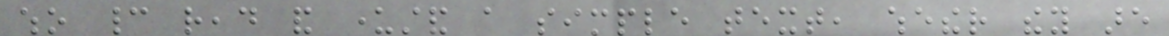who cannot read and understand a simple text, whether they are
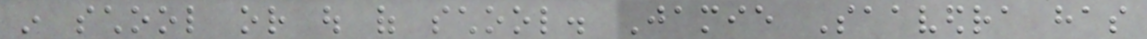in school or out of school. Jamie Saavedra has
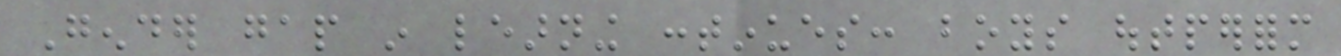Gender gap in learning continues: boys outperform
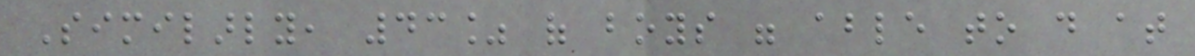Similarly, 43% of boys were able to do at
